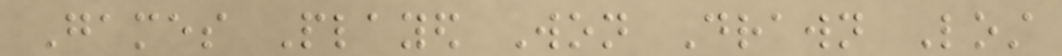Games Played Won Drawn Lost
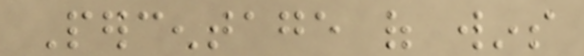Percentage of wins
